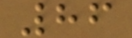86
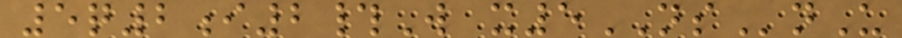5q2i2#W x5NSnU
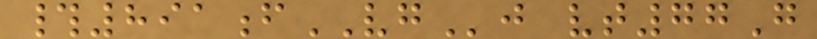#891fVGj vt77G
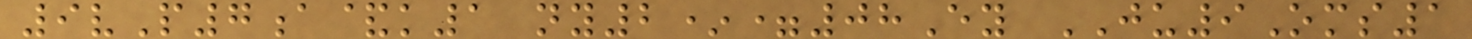9vP7a&k1 ny2*=08Ey JU9Oms1
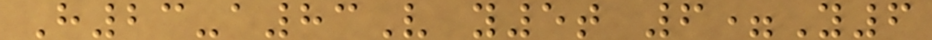H23-a83V y5t 6=Y6
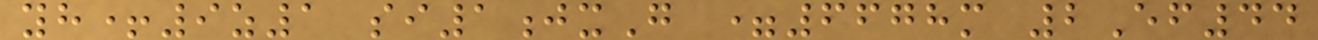yh+9z1 si1jxG =6678m 2Ef44
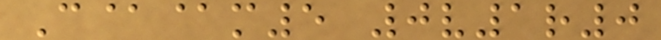C@@m5 0v1r0
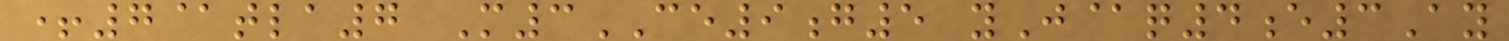+7@tla7 M3CE9g5 yJ@q4e3Ay
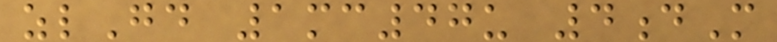zlGd 1mc47u 4dM
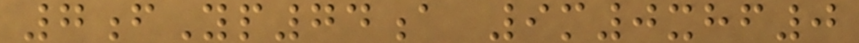7fYp74a 9m0xhf0
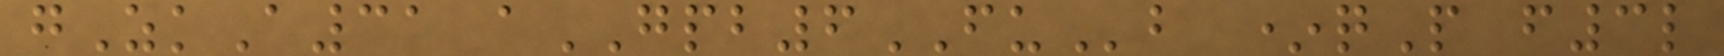gZkA31 aGPB6FUb *qP f3l
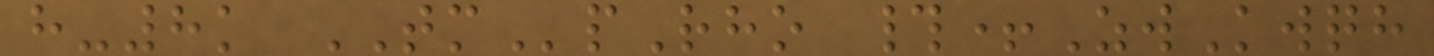h-8k TMpRho #+ZwKwqh
